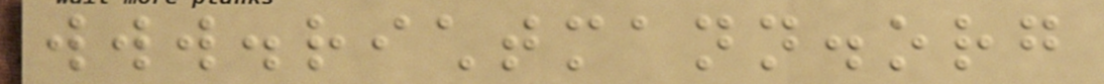www.richtmann.org
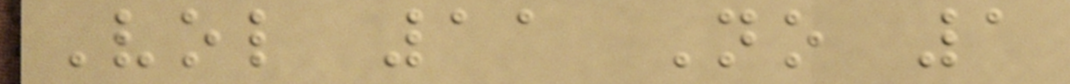Vol 11 No 1
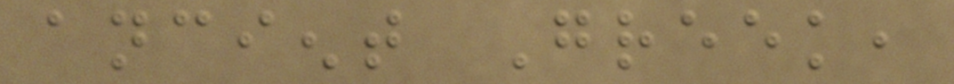ancient Greek,
